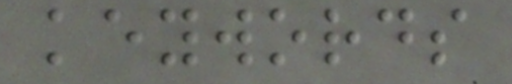keywords
